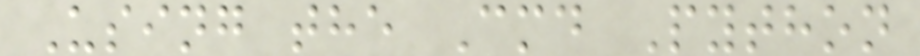Using the Cmd Python
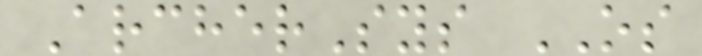ArcherSys OS
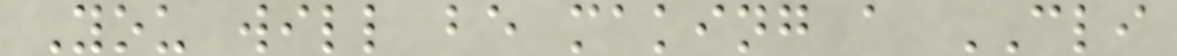You will be making a CLI
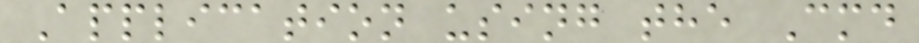Application using the Cmd
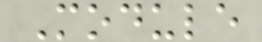Module
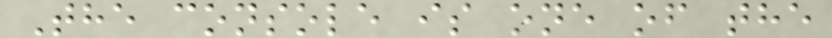The console is one of the
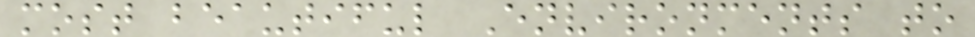most beautiful Environments to
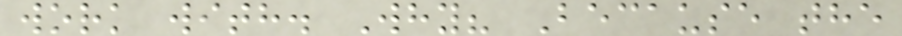work with. Why? Because the
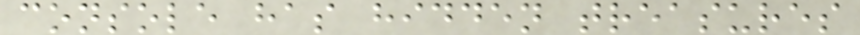console has hidden treasures
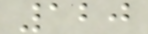120
